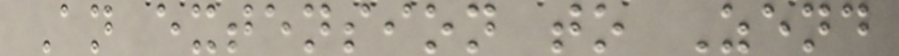An extension to Zend
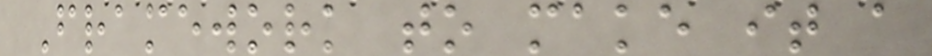Framework to make it a
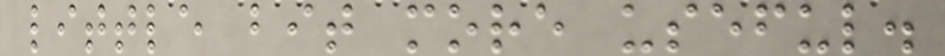little bit more useful.
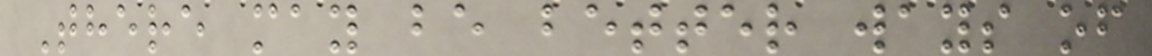There may be better ways of
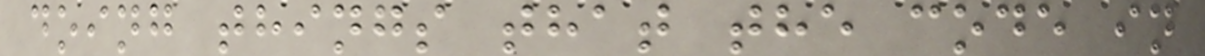doing things that the code in
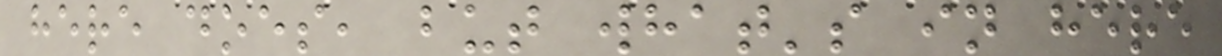here does, but what's in here
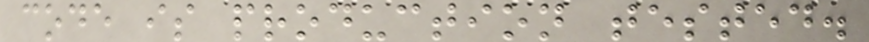code is production tested.
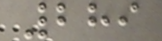289
